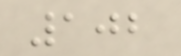102
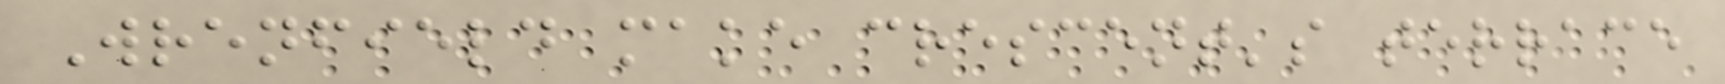Wrenfield make crescent's terrace
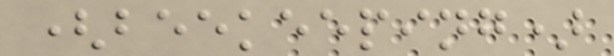(beekeeping)
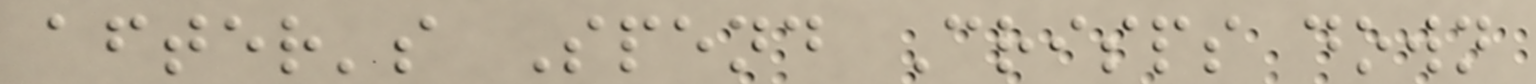after's Spend Crisps down
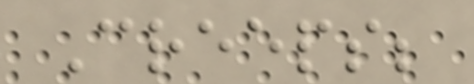Creeps;
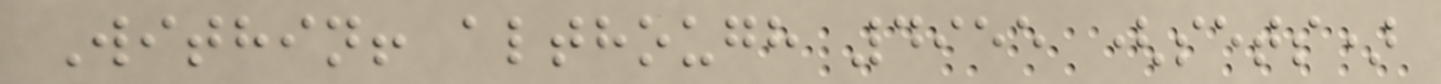Within! although 4955 (sets)
